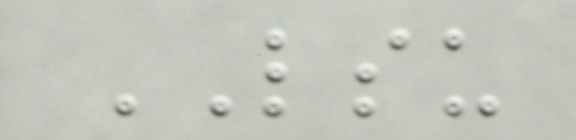LSU
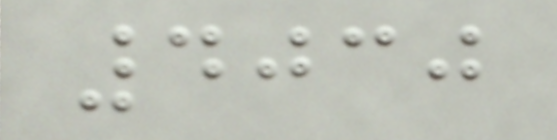4030
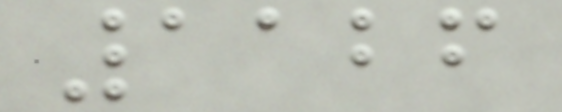1126
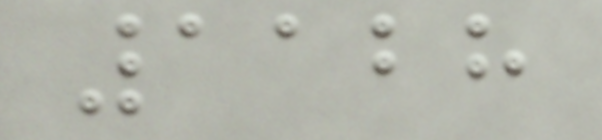1128
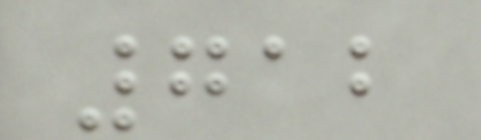712
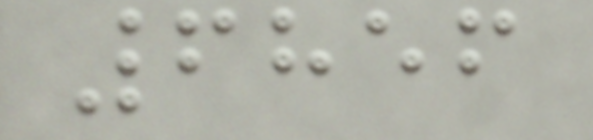6856
